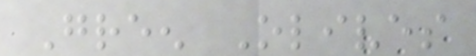Green Olives
